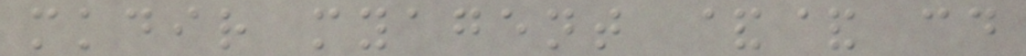mkdir myagent && cd
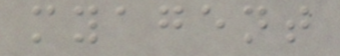myagent
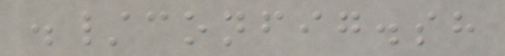./config.sh
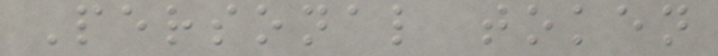Personal token
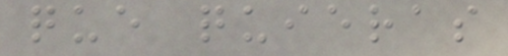que quieras
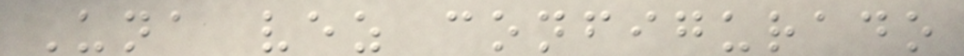Una vez configurado
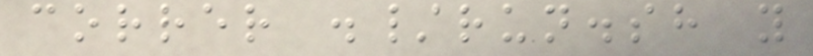correr ./run.sh y
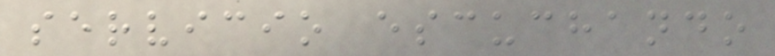servicio escuchando
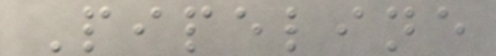Pipeline
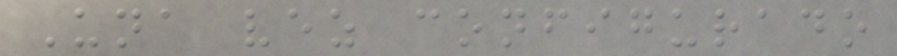Una vez configurado
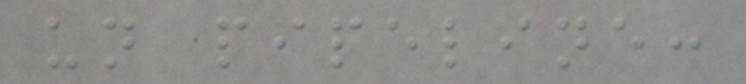un pipeline:
